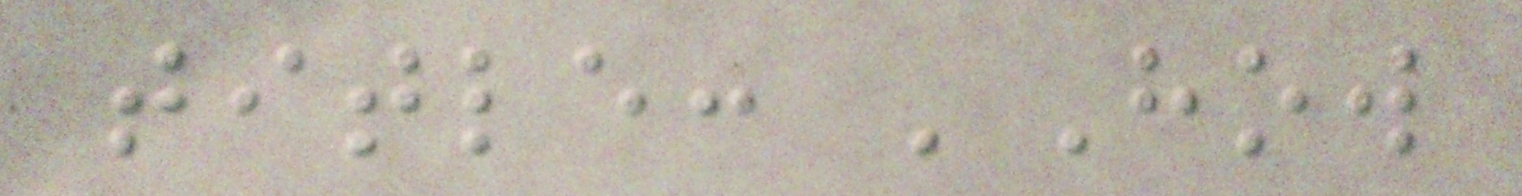title: 'How
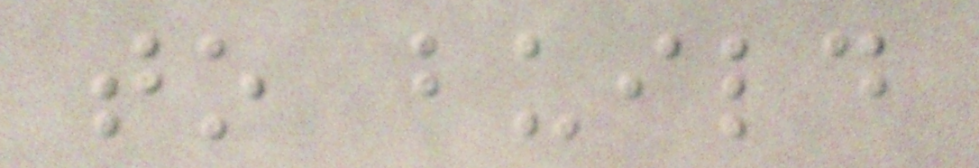to build
